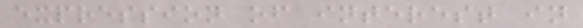expression of interest in
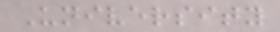University
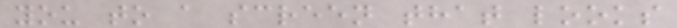you to a screen that looks
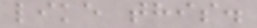like this.
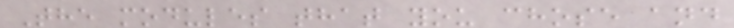The modules that you chose and
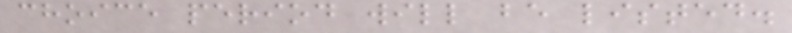choice period will be listed.
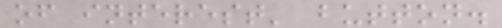of interest' button.
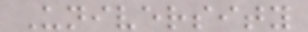University
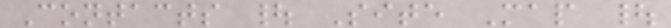Contacts | Site Map |
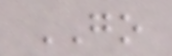GO
